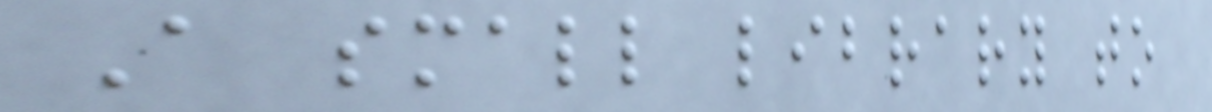A small library to
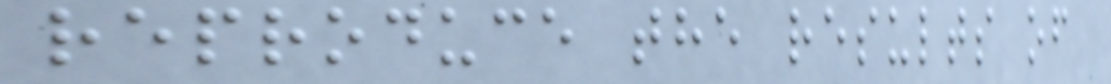reproduce the results of
